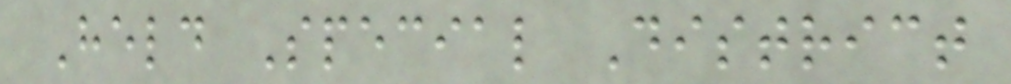Held Special District
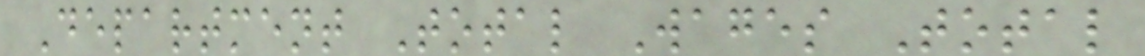Department Total Wages Total
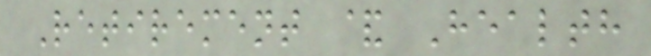Retirement & Health
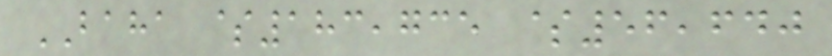BAHA $183,735 $56,640
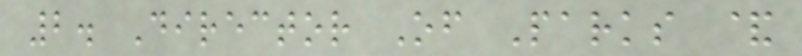2. Director Of Parks &
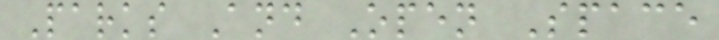Parks And Open Space
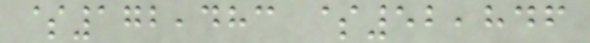$172,483 $52,846
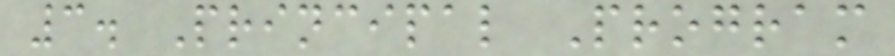3. Principal Program
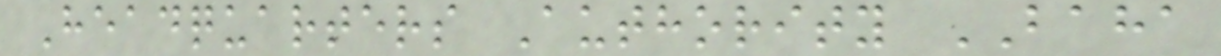Headquarters Authority BAHA
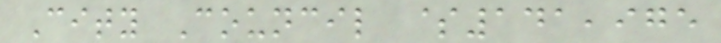City Council $141,975
